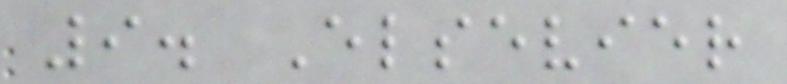9. Elsevier
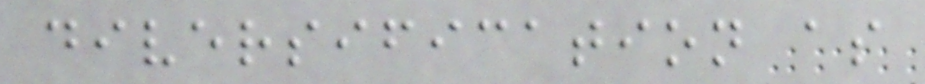diversification as
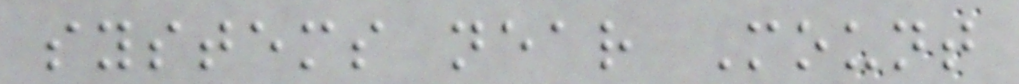systems near Mount
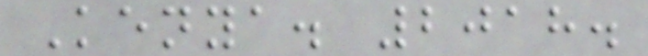Kenya. 2018.
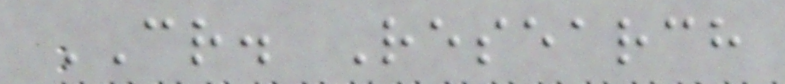CR. Research
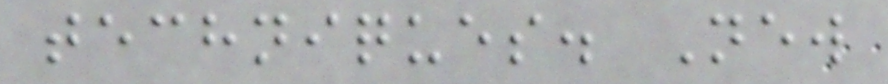techniques. New
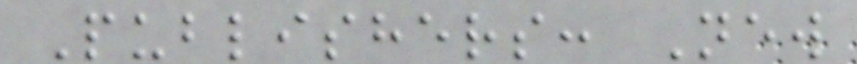Publishers: New
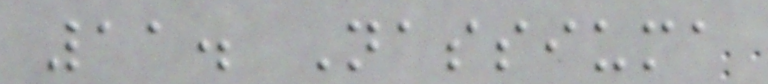11. Nassiuma
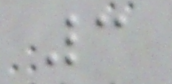3
